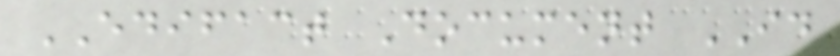EDIFACT Document ID
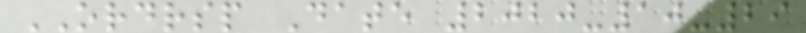ORDRSP Date 2020-10-29
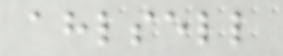ahlsell
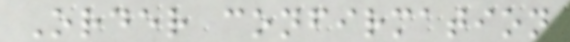Order confirmation
